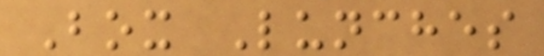Box Lunches
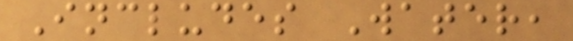Includes Water,
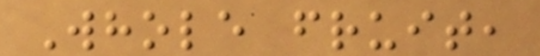Whole fruit,
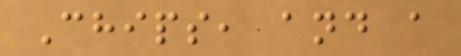Chips, and a
